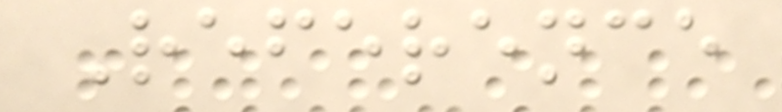Reference
